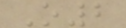O2
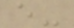e-
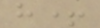h+
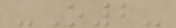-O2-
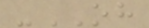-OH
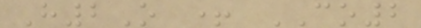H2O + CO2
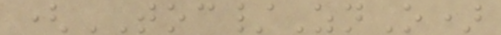(TOC/ZnO)
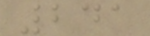241
